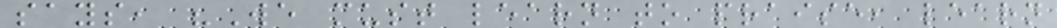says, "We must learn to praise, learn
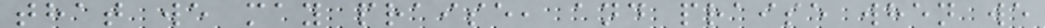that we may praise, and praise when we
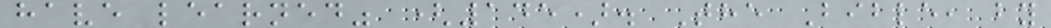have learned" (145). The Bible, by
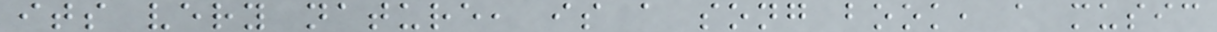its very nature, is a song book, a music
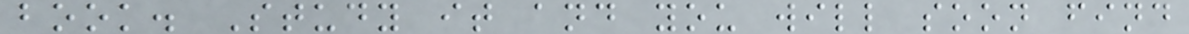book. Study it and you will soon find
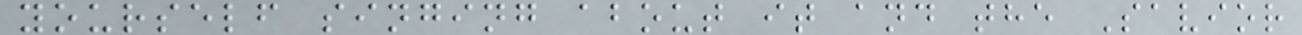yourself singing about it and the Savior
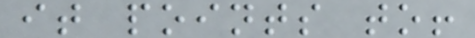it points to!
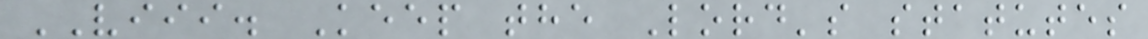VIII. Keep the Lord's statutes
